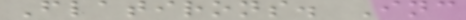Flatirons. Inc
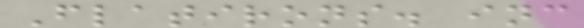Flatirons. inc
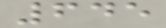645
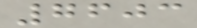7603
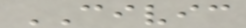CIVIC
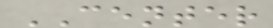CENTER
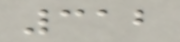312
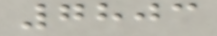7803
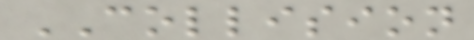COLLISION
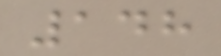148
